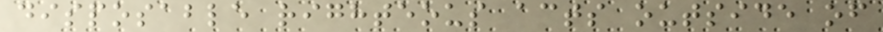disposable righteous acts outside of
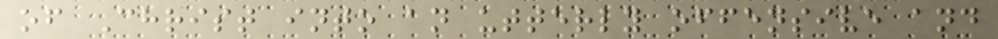of Christ into an utterly offensive and
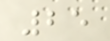25
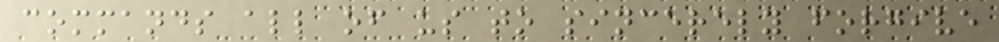commands all of us to sincerely forgive
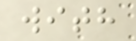with
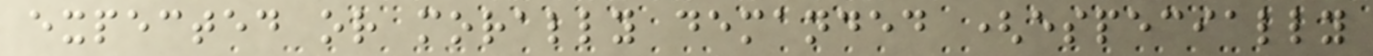expected or morally demanded (especially
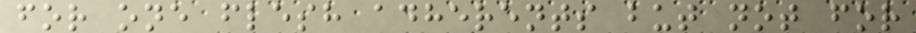for one flesh adherents but not for
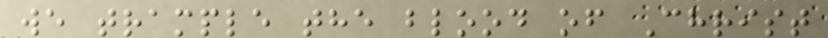we trample the blood of Christ
